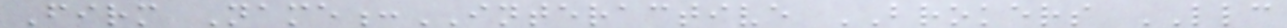Firm Name:INTERACTIVE BROKERS LLC
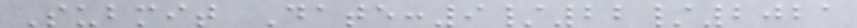Submit Date:9/22/2021
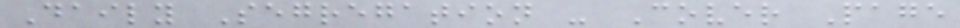Daily Segregation - Cover Page
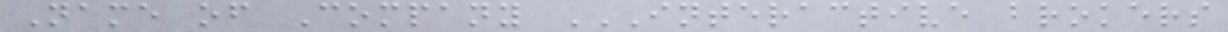Name of Company INTERACTIVE BROKERS
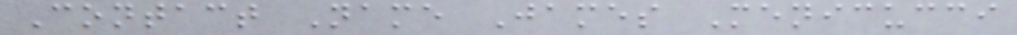Contact Name James Menicucci
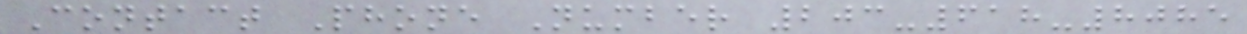Contact Phone Number 203-618-8085
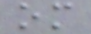om
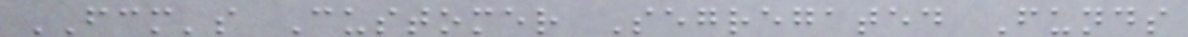FCM's Customer Segregated Funds
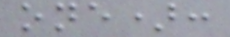one):
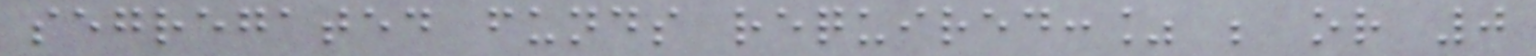segregated funds required:% ; or 0
